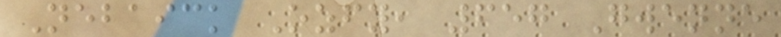Nebaick Ozfy, 657 Gwenne
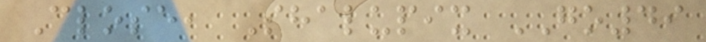Close, Shalupix GO49
